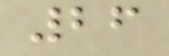26
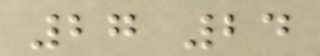27 24
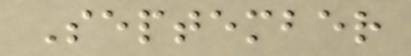September
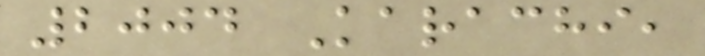2004 Karachi,
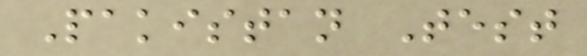Pakistan Test
